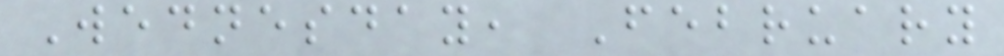Wednesday, February
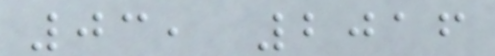03, 2016
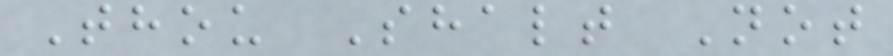Thou Shalt Not
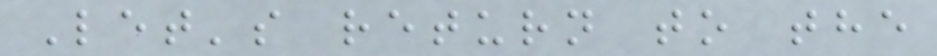Let's return to the
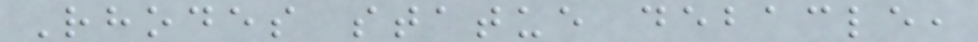Rhodes statue debacle,
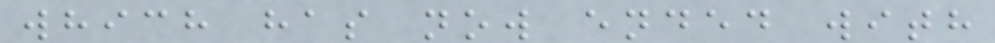which has now ended with
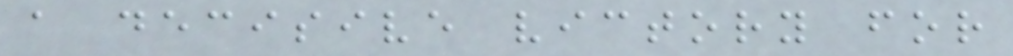a decisive victory for
